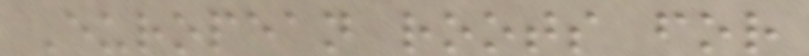European roots for
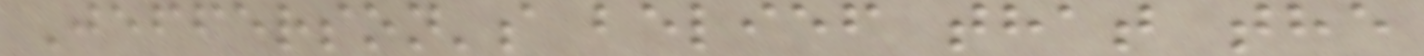Jefferson's belief that the
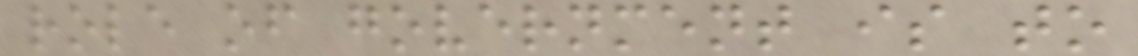role of government is to
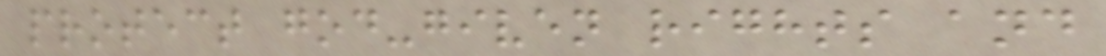protect god-given rights and
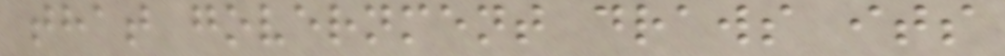that government draws its
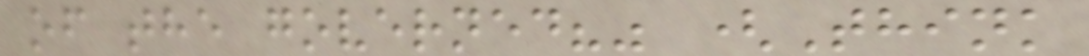of the governed?" (Think
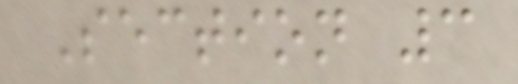Section 3
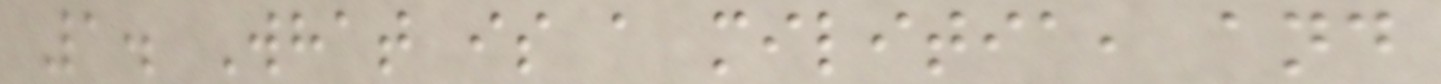1. What is a militia, and
